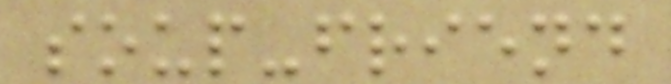soup-friend
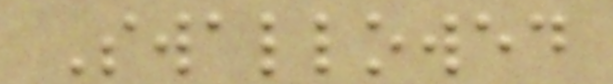Swallowed
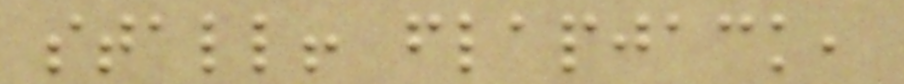stall! flapjack,
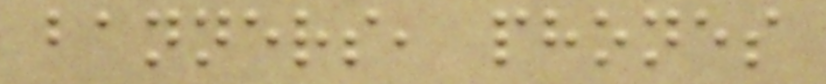banners, phones
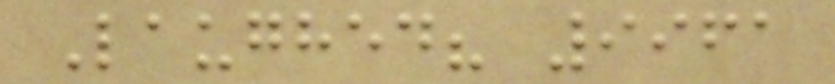Laughed? 9961
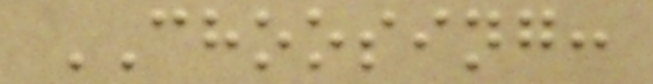CHOOSING:
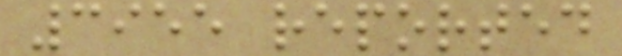3955 reported
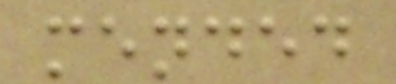mended
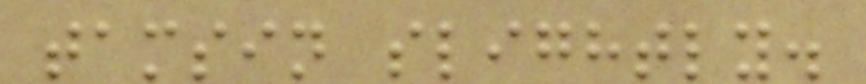tamsin slightly.
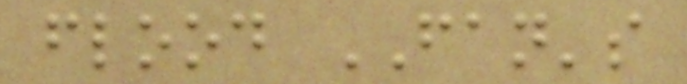flood FAN's
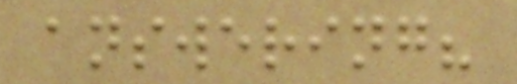answering?
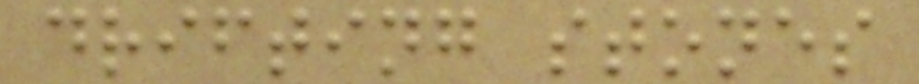drifting stones
